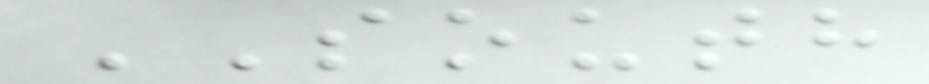SOUTH
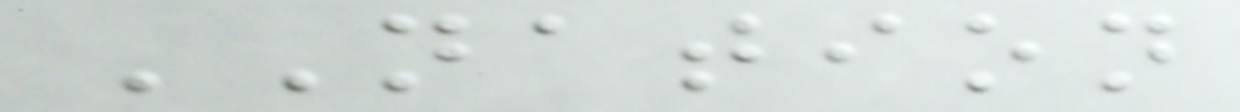NATION
